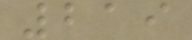219
